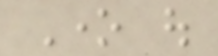One out
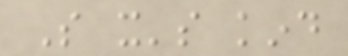So it's kind
